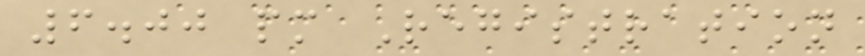6.00 pm Registration
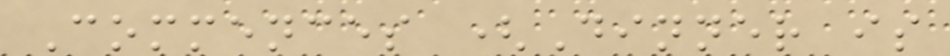Commences (Dinner is
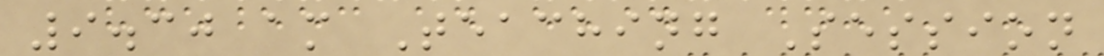9.30 am Teaching Session
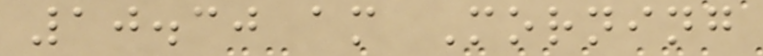10.30 am Morning
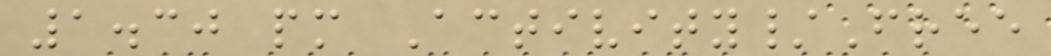1.30 pm Activity/Free
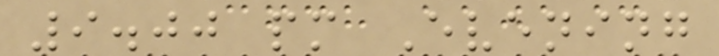9.00 pm Evening
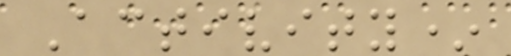Activity*
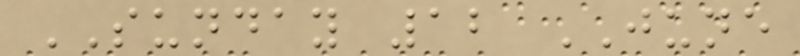SUNDAY 12 JUNE
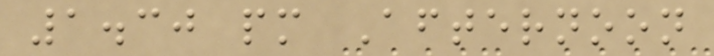1.30 pm Afternoon
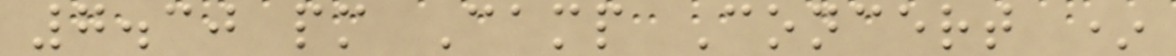7.30 pm Camp Concert *
